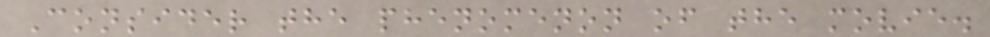Consider the phenomenon of the movie.
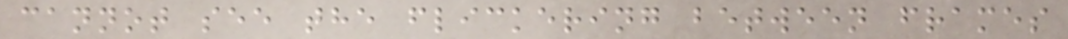cannot see the flickering between frames
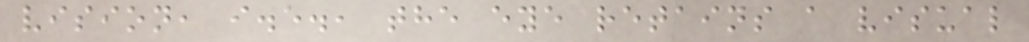vision, i.e., the eye retains a visual
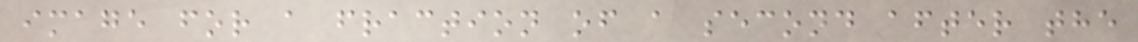image for a fraction of a second after the
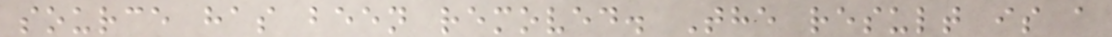source has been removed. The result is a
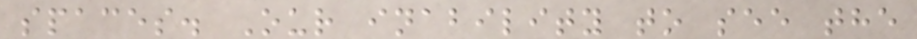spaces. Our inability to see the
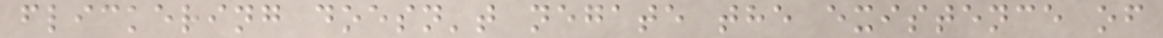flickering doesn't negate the existence of
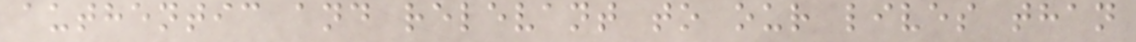authentic and relevant to our lives than
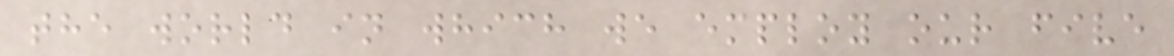the world in which we employ our five
